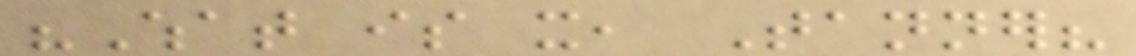"What is it, Tanner?
